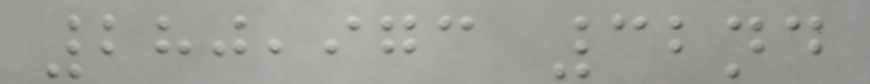280,973 32nd
